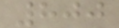800
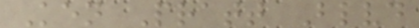Ken Pratt Blvd
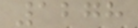1278
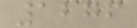1276
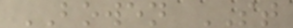BOWEN ST
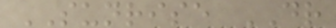SUNRISE DR
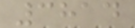3814
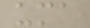uma
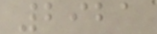2921
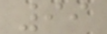99
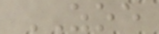ZOE
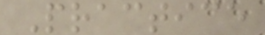Practice
